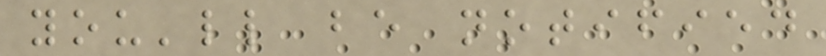you'll be notified
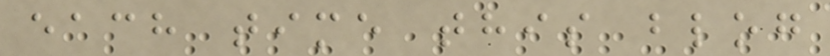each time this blog
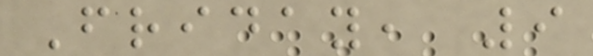Friday, 9
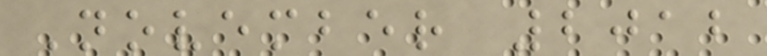November 2012
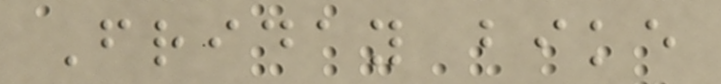Friday bike
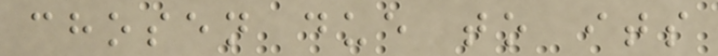chosen due to its
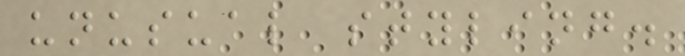unusual styling.
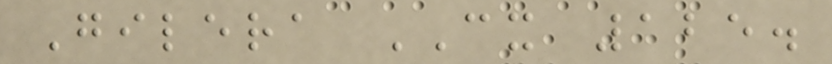Gilera CX 125.
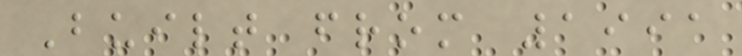Built from 1991
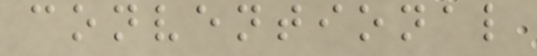conventional
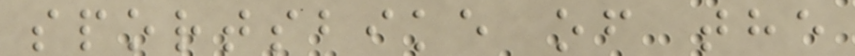sportsbike of the
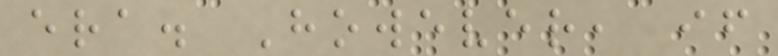era. However, if
